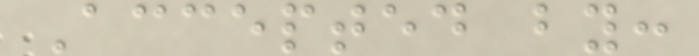Accepted by:
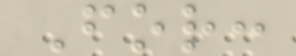For:
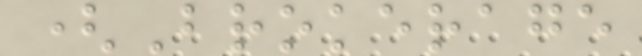(Brokerage
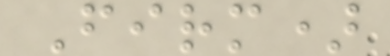Firm)
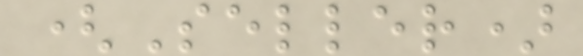(Seller)
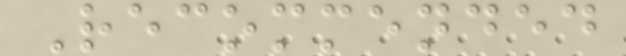Recommended
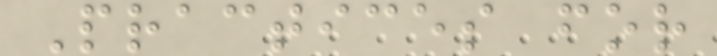Practices for
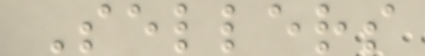Sellers
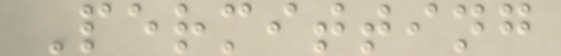Permitting
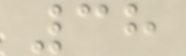38
